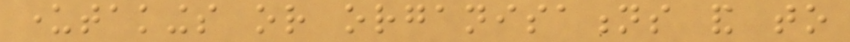undertakings or organisations and to
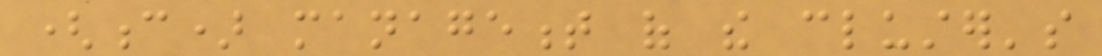(c) management of the cluster's
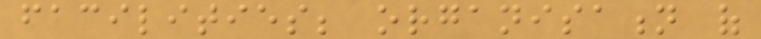facilities; organisation of
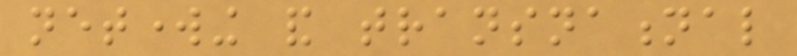networking and transnational
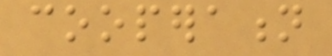cooperation
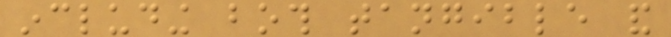including both tangible and
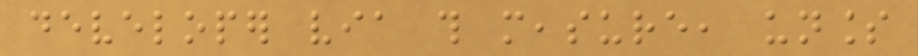developer via this measure, unless
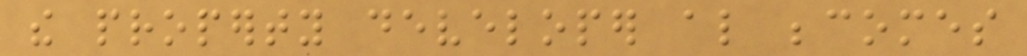the property developer also becomes
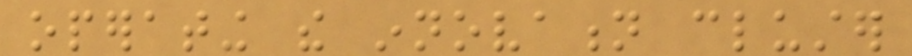operating the innovation cluster
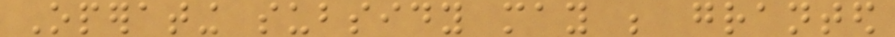Operating subsidy may be granted
